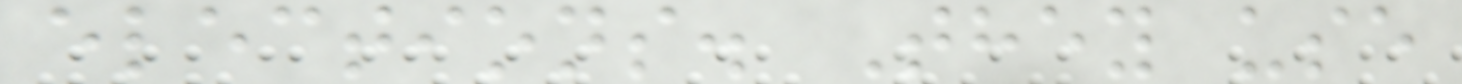elections. They use
